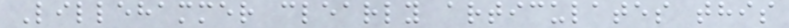Lillehammer clearly articulates this
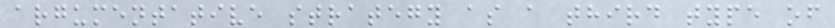argumentative strategy as a third type of
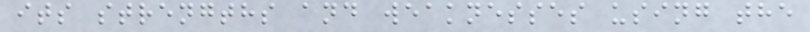its strengths and weaknesses using the
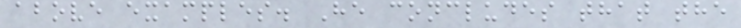above examples. He concludes that the
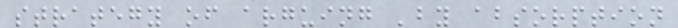strategy of arguing 'by absorption
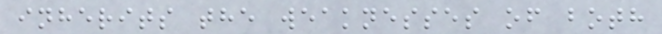inherits the weaknesses of both
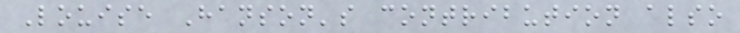Louise Hanson's contribution also
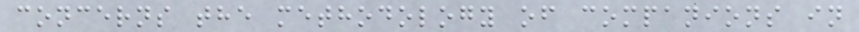concerns the methodology of companions in
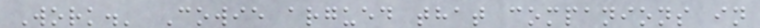Work.' Cowie argued that companions in
